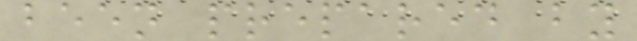been prepared by
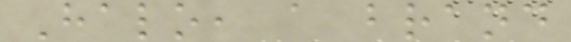Halo, a brand
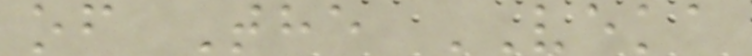of The VEKA
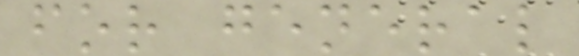for general
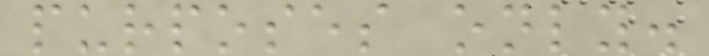purposes only.
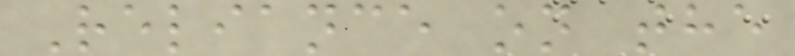Reliance on the
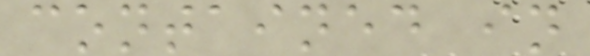contained in
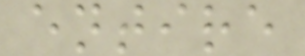entire
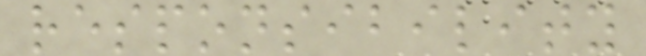responsibility
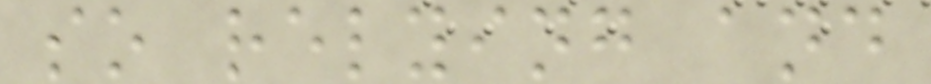so relying and
